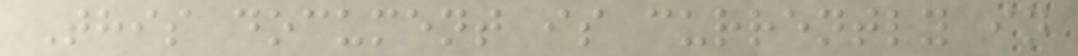This document is currently in
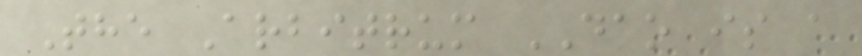The Arbitrum DAO is a
